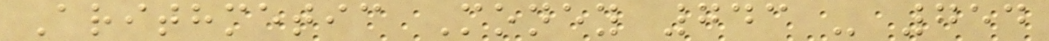Arithmetic Money 743 - 754
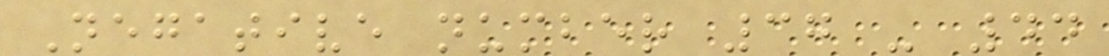Negative number 37 - 44
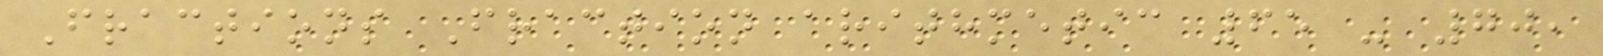Fractions Fraction arithmetic 65 - 70,
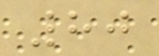80
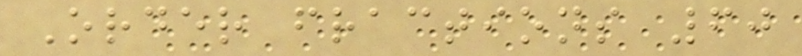Order fractions 60
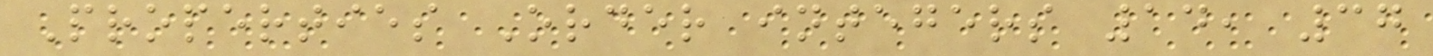Properties Order integers 14, 37
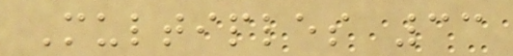Multiples 33
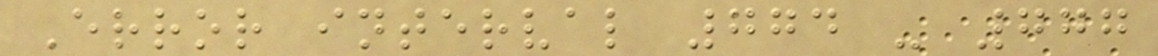Error interval 774 - 777
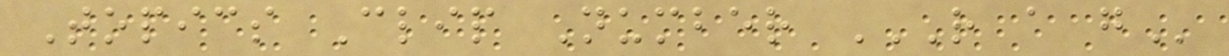Topics Clip Number R A G
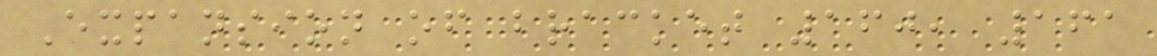Expansion of bracket 160, 161
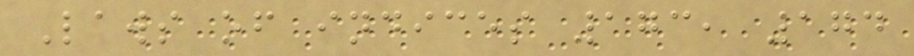Laws of indices 173, 174
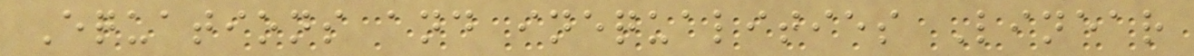Equations and inequalities Linear
